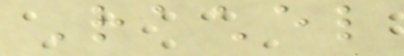Rachel
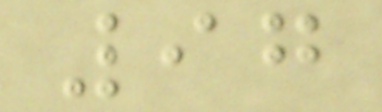97
